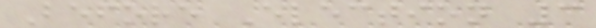Before Election 3
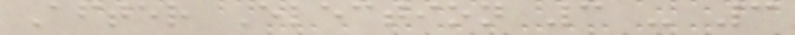After Election 3 - 3
